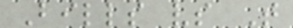Bills vs T
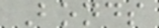Bonds
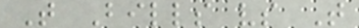T Bills vs T
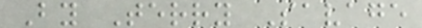By Terry Savage
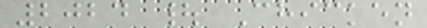2024 | Chicken
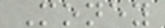Money
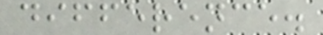difference.
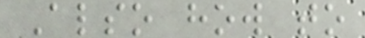Also how to
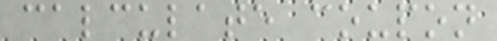calculate coupon
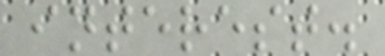interest.
